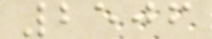2506
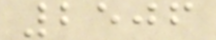2506
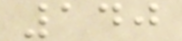140
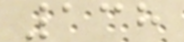138
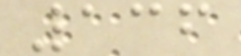136
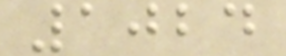1024
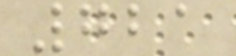721
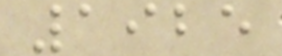1925
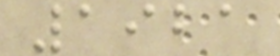1921
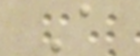A
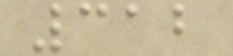312
